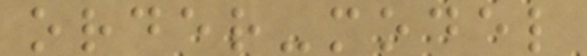order-model
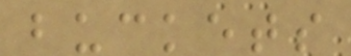buckets
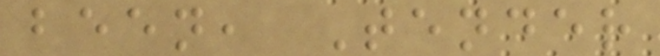been, Tender
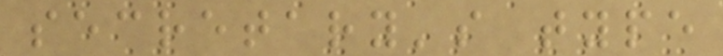secretary's type
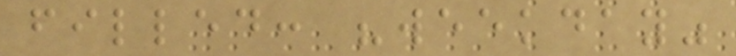filled: "weekday"
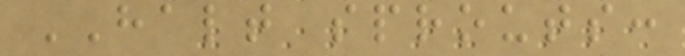HALT sprouts:
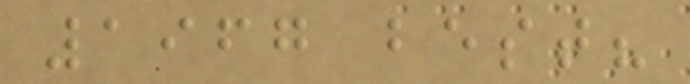1967 best?
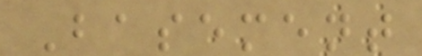Basement
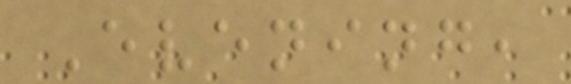Evening,
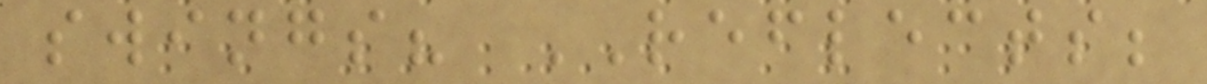swings? REFLECTS;
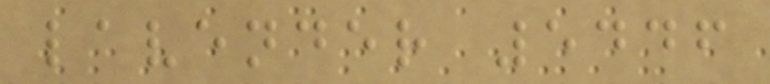lavender 5446
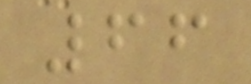66
